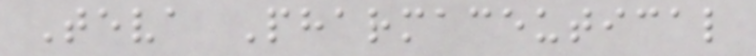Teva Pharmaceutical
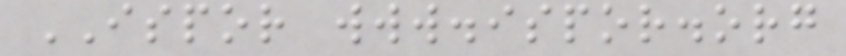ISPOR www.ispor.org
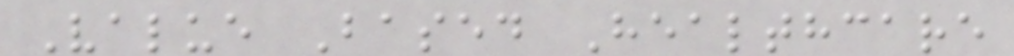Value Based Healthcare
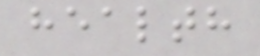health
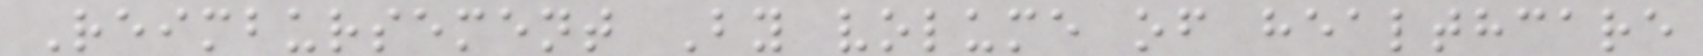Reimbursement By volume of healthcare
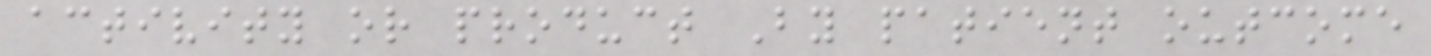activity or product By patient outcome
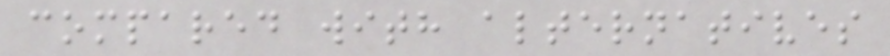compared with alternatives
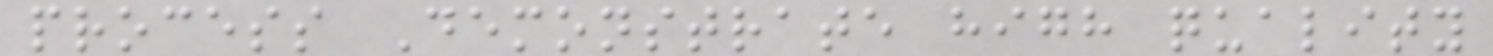process Demonstrate high quality
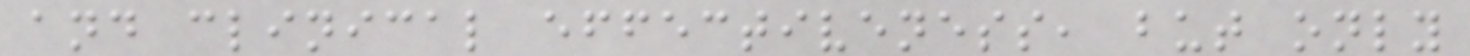and clinical effectiveness, but only
